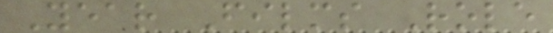Year Films Role
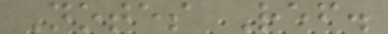Notes Ref.
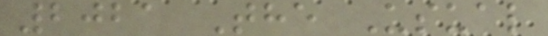2021 The Usual
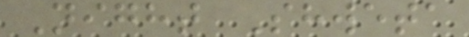Night Shweta
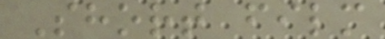Short film
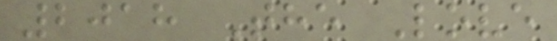2018 The Love
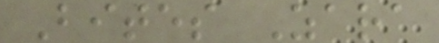Bites Zara
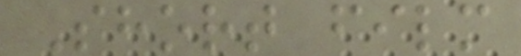Short film
